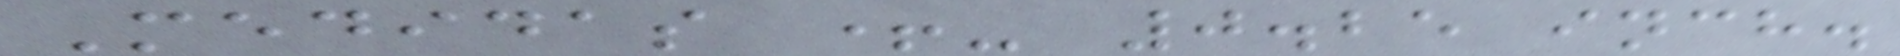Medidas +- 0.25 inch.
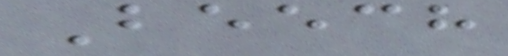Beech
